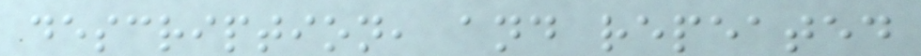description, and repeated
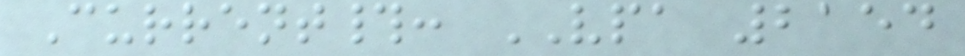Current#: VPA 2154
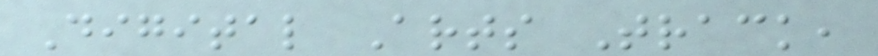Digital Arts Track,
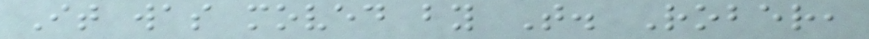It was moved by T. Rober,
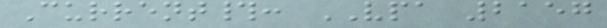Current#: VPA 2157
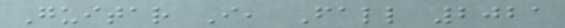Guitar I, Fall 2021
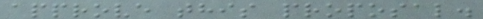approve this proposal.
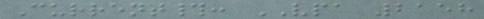Current#: VPA 2158
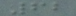62
